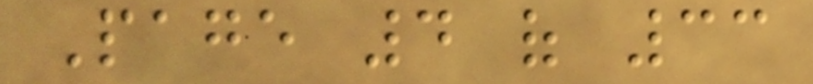Page 4 of 33
